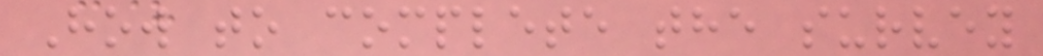How to complete the survey
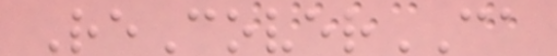ReCoverCA
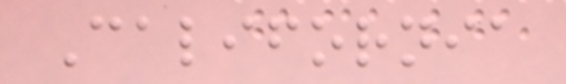California
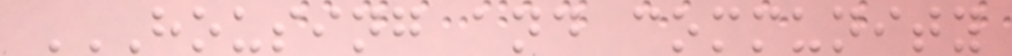HOUSING AND COMMUNITY
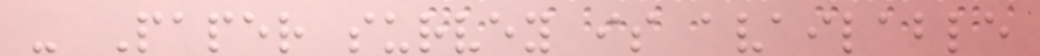- Paper survey is available
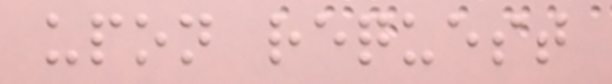upon request
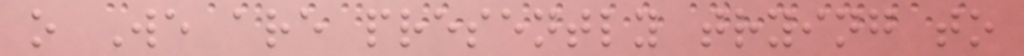o We are presently trying to
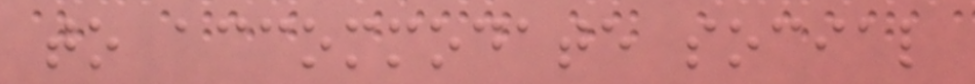to accommodate social
